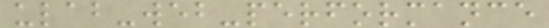ulab-web-performance
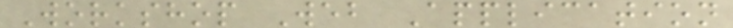Workshop Web Application
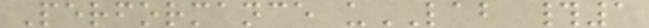Performance uLAB #1
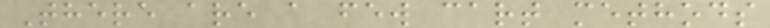There are a few cart methods
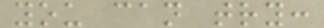you can try:
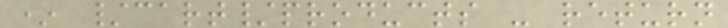* /cart/products - return
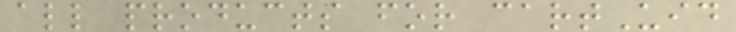all products for cartUid
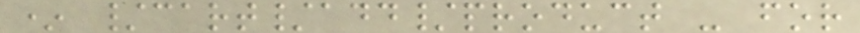* /cart/add/product - for
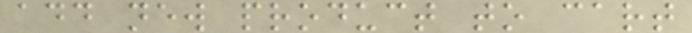add new product to cart
